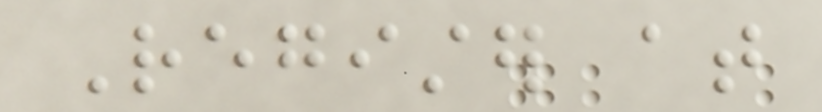Register at
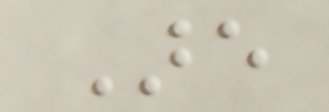Are
